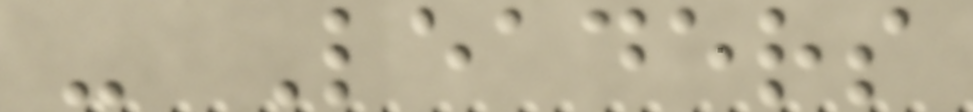- Leaders
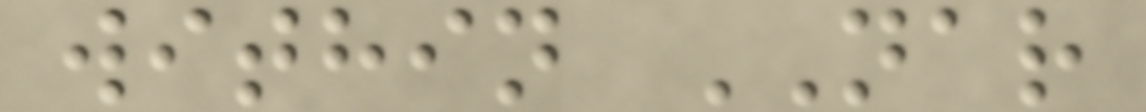within NAR
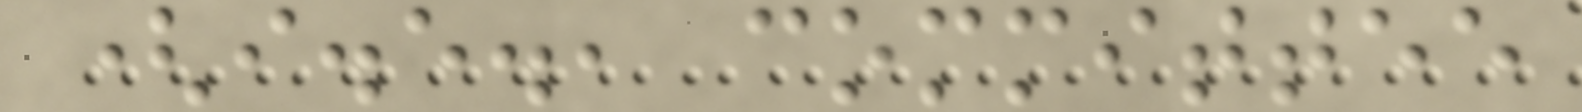(i.e., committee
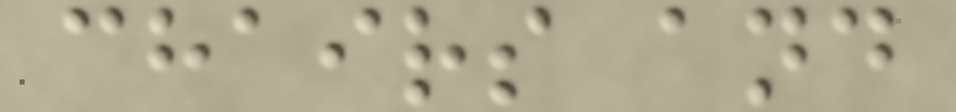chairs and
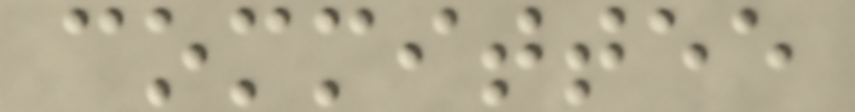committee
